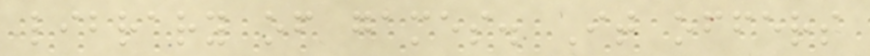library of games. It offers
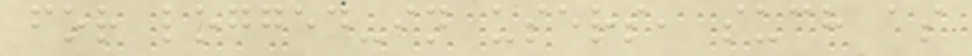for logged-in users, such as
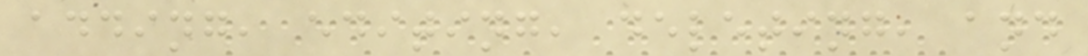adding, editing, deleting, and
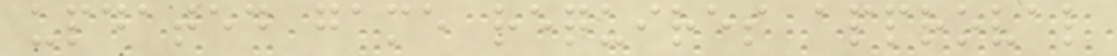updated game requires approval
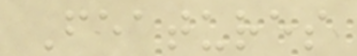Features
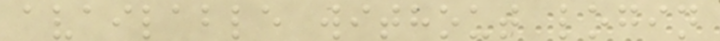available without login
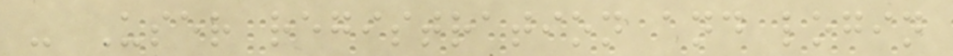- User registration and login
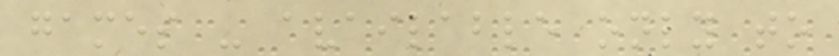games - available only to
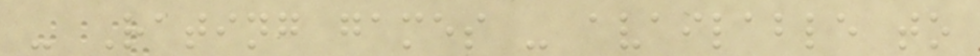- Rating games - available to
